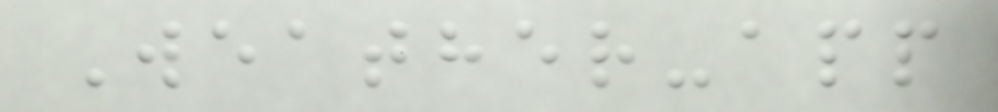Weather-app
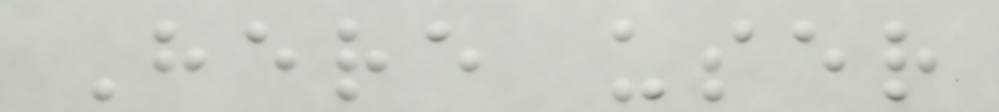Here user
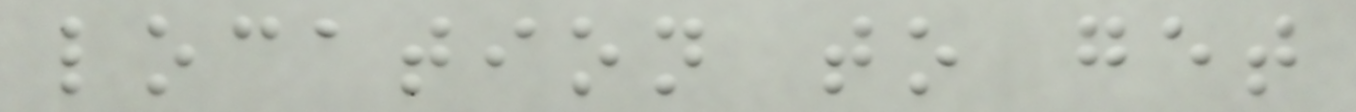location to get
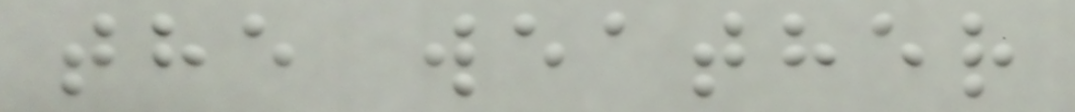the weather
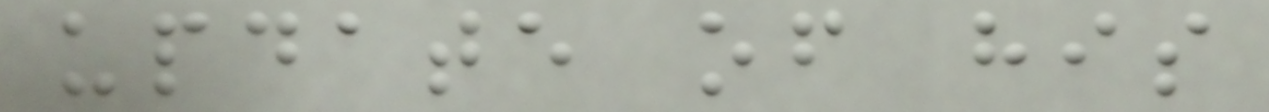update of his
